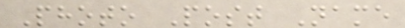Photo Post Name
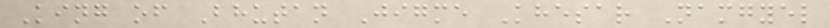King of Bhutan Jigme Khesar Namgyel
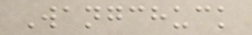Wangchuck
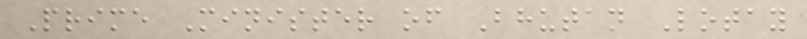Prime Minister of Bhutan Lotay
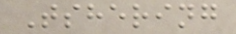Tshering
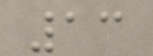13
